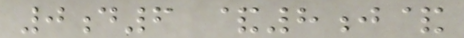0d6 &8j&
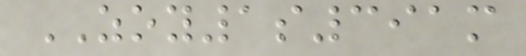ZOY1s391m
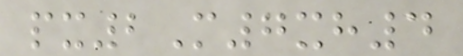px2M7xh4
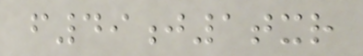f49j1txr
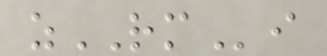zRMi
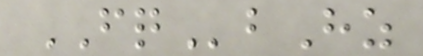FQbHz
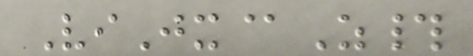ViJx@Z#
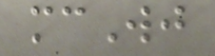mcWj
